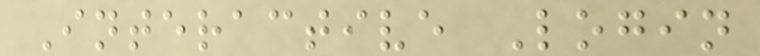Interactive Login
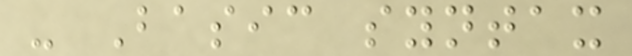- Basic syntax
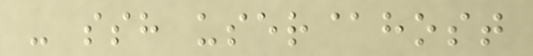- ssh user@host
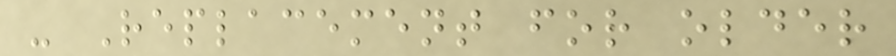- Replacement for older
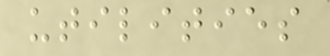utilities
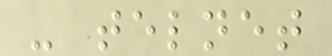- telnet
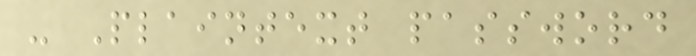- Plaintext password
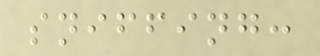sniffing:
